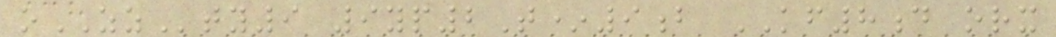oZZty9 9yp2T*9b KF8d orx
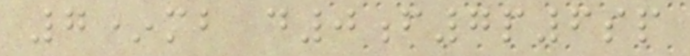7*mb d0f7p6sp
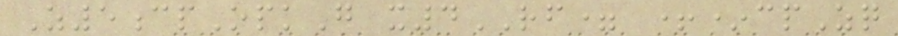Z5cpOpkG x4RF= +*cpZq
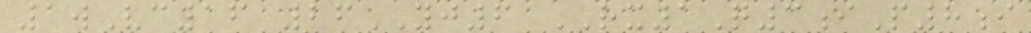1wVc16 26YJ6 RX1Q3iP8i
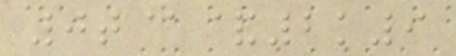0t@&2k9
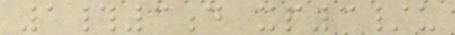1#3d xp3/u
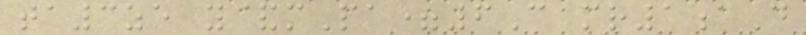ta3ze y&mPa=6C mr1aD
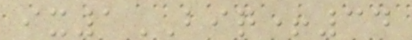ix1BIQ+34
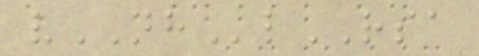vNHlRSA
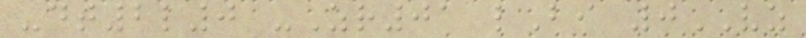-dt2l0 -Zr01 lBi 0VZ
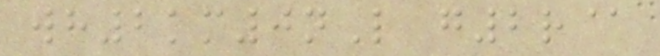wh2km0nL g2r@
